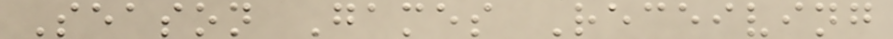Season Games Receiving
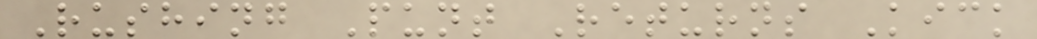Rushing Punt Returns Kick
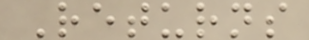Returns
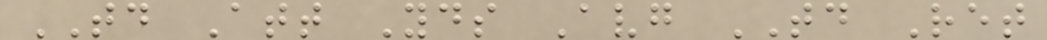TD Att Yds Avg TD Ret
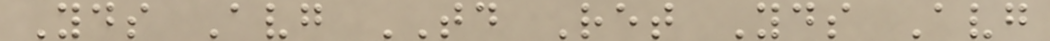Yds Avg TD Ret Yds Avg
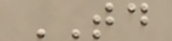TD
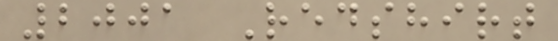2001 Redshirt
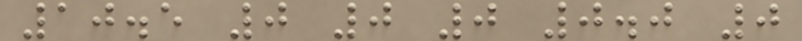10.5 0 0 0 0.0 0
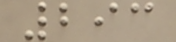293
